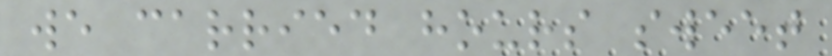we carried hours sweet
